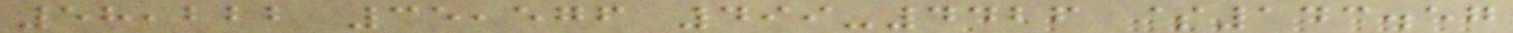58,222 35,576 499-4426 $143.57
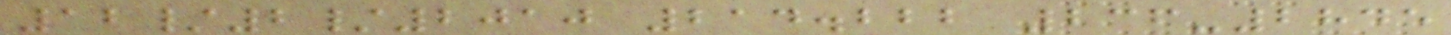12/2/2010 214.222 236-2845
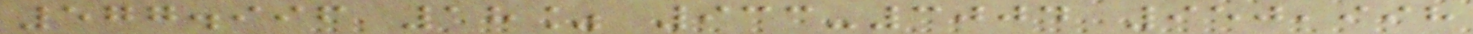577.996 18% 933-3004 950,998
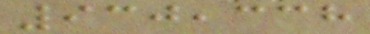930,338
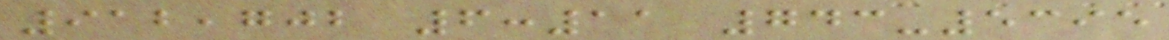912,702 6:11 743-5395
